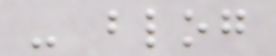- blog
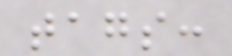tags:
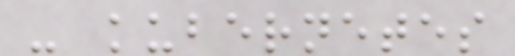- kubernetes
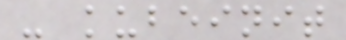- kubeinit
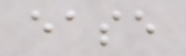ease
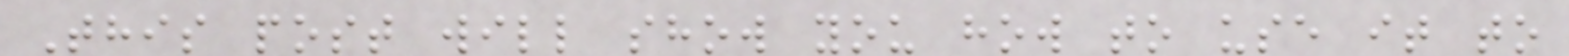This post will show you how to use it to
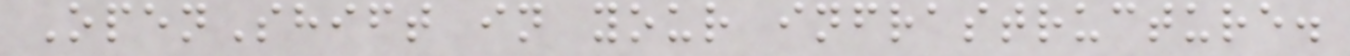OpenShift in your infrastructure.
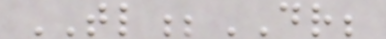TL;DR;
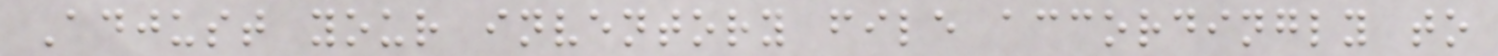Adjust your inventory file accordingly to
